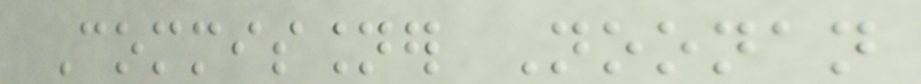Commissioner Noonan
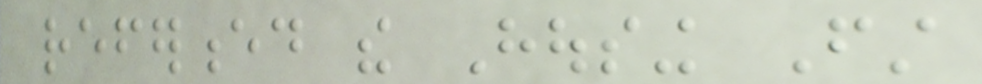referenced the Housing First
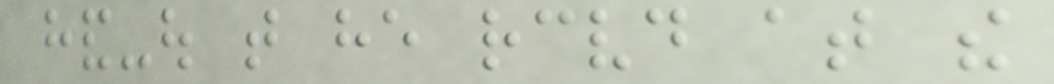hand-out that he received at the
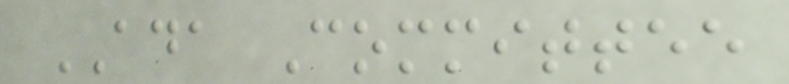ADA Committee
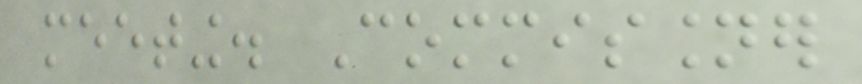meeting. Commissioner
